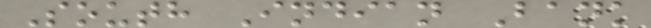South Indian Bank
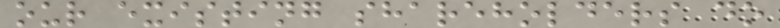our existing shareholders do
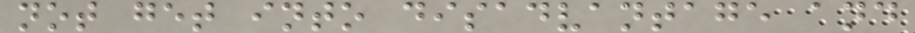not get into disadvantage and
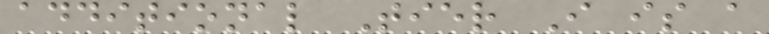additional Tier I is a
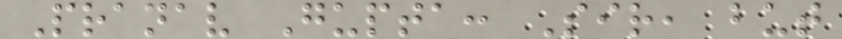Pranav Gupta: Sir, but
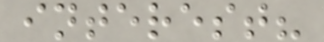interest?
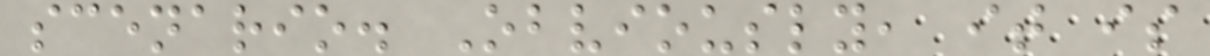scenario. Obviously, it is
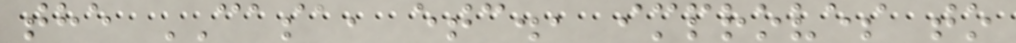the CASA, etc., improves to
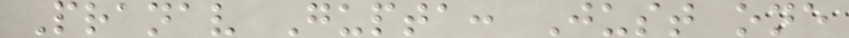Pranav Gupta: Just one
